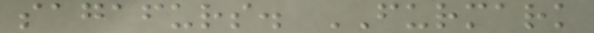sagafurs. FURMARK
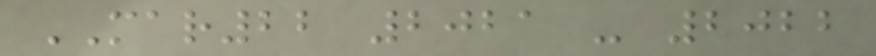MAR22 2021 - 2022
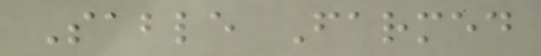Sable Farmed
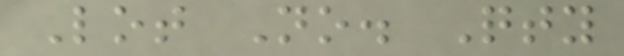Lot No. Qty
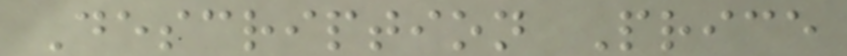Description Price
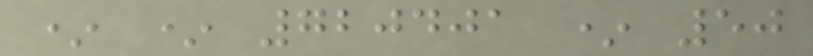* * 720401 * 50
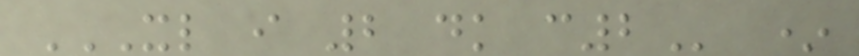XL I 2 DK C2 *
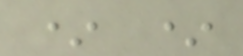* *
